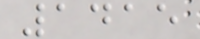1415
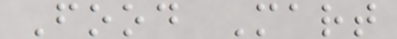Food Mart
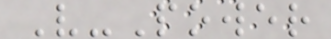V-Power
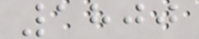1800
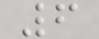6
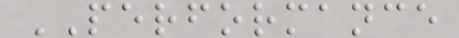PERFORMANCE
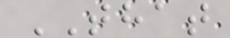THAT
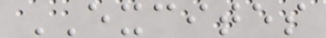EXCITES
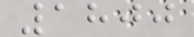1800
